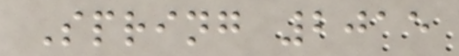Spring 2015
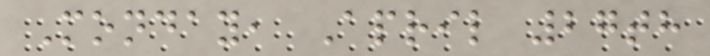Monday, April 27th
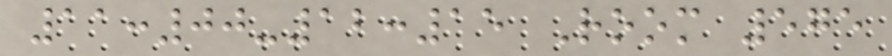11:00-12:15 Room 575
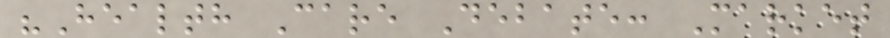"Health Care Debate: Market
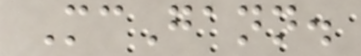McGann.
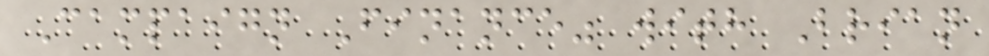Campaign Finance" with Brian
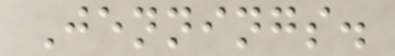Jennings.
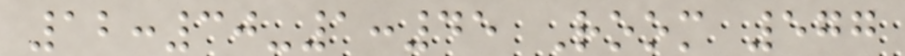12:30-1:45 Room 577
